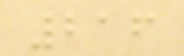216
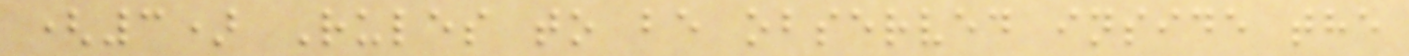(3) Rules to be observed inside the
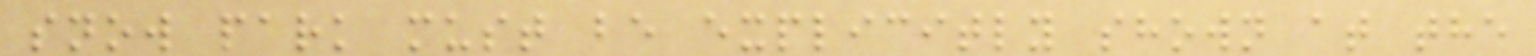snow park must be explicitly shown at the
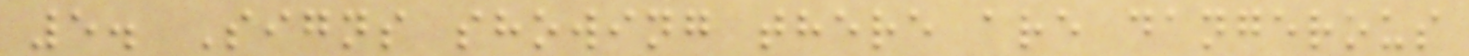5. Signs showing there are dangerous
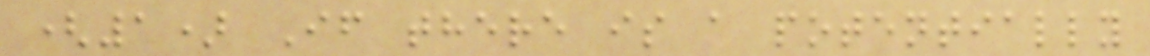(1) If there is a potentially
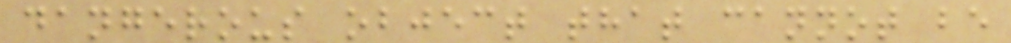dangerous object that cannot be
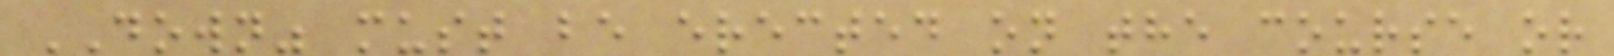DOWN" must be erected on the course or
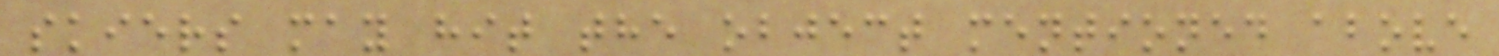skiers may hit the object mentioned above
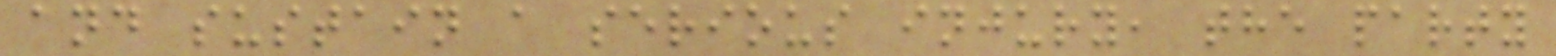and sustain a serious injury, the party
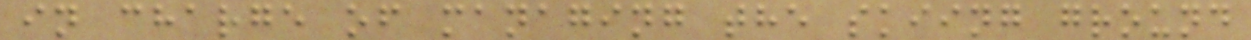in charge of managing the skiing ground
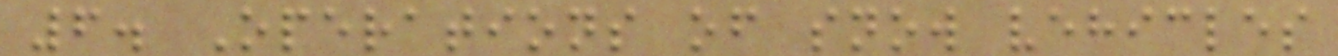6. Operations of snow vehicles
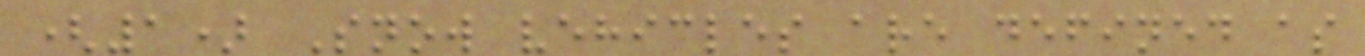(1) Snow vehicles are defined as
